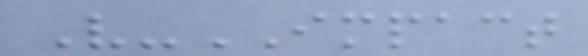V-IMPACT
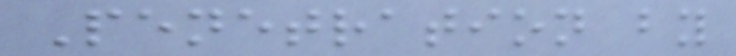Penetration by
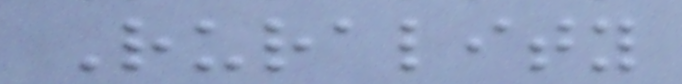Rurality
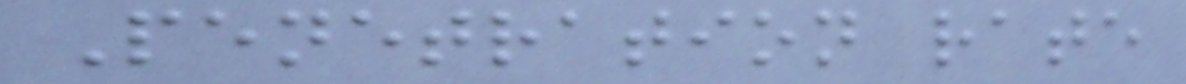Penetration rate
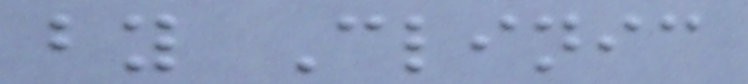by Clinic
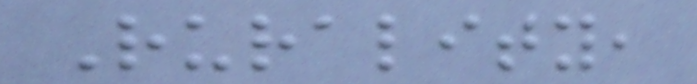Rurality,
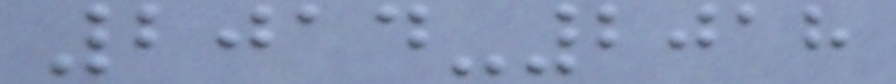2014-2018
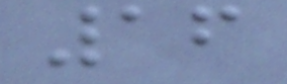16
